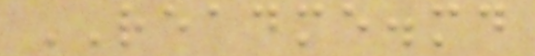README.md
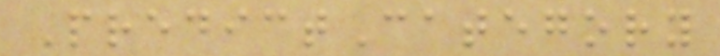PredictCategory
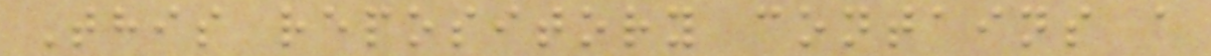This repository contains a
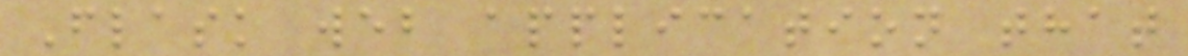Flask web application that
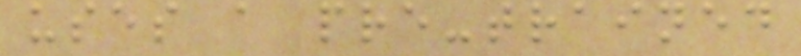uses a pre-trained
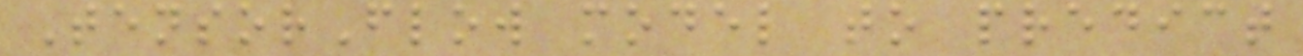TensorFlow model to predict
